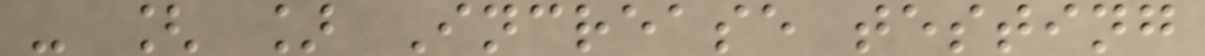- [ ] Increase testing
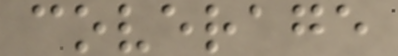coverage
